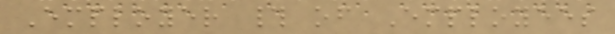Employer # of Employees
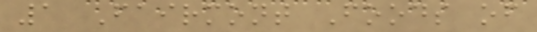1 Fairmont Foods of
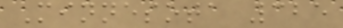Minnesota 325
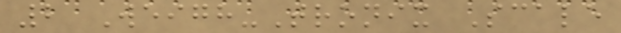2 Weigh-Tronix Scale
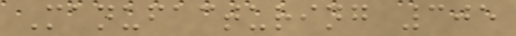Manufacturing 305
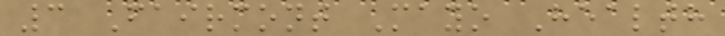3 Fairmont Mayo Health
